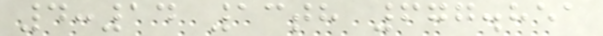4:14 13th 677.851
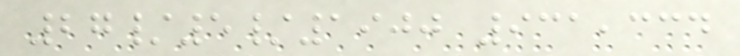27/5/1900 931,334
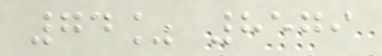74% 8579
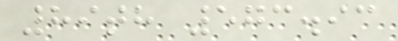89th 573.93
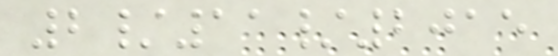2/11/2015
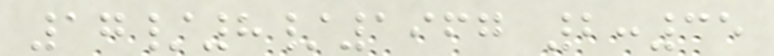17/8/1967 2:35
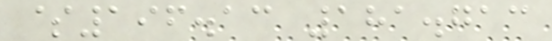$196.13 181.713
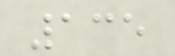135
